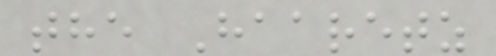the Haaretz
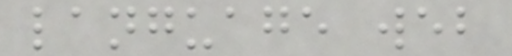language web
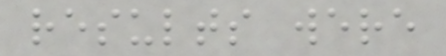results were
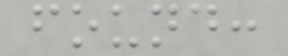found:
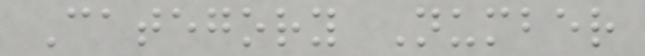Category Number
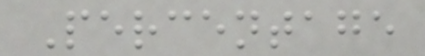Percentage
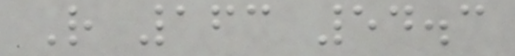R 163 54.3
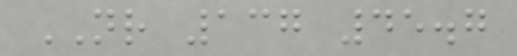NR 137 45.7
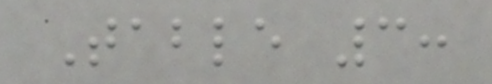Table 3:
